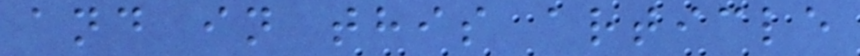and in this article
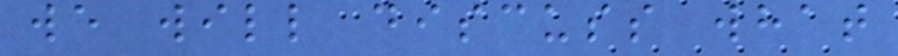we will discuss what
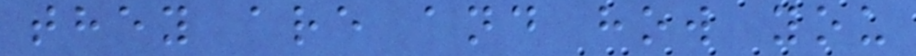they are and how you
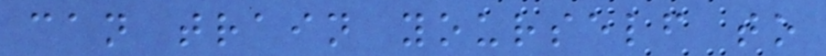can train yourself to
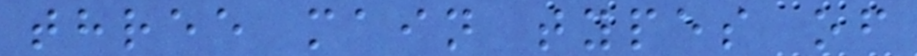three main types of
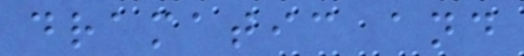dramatic and
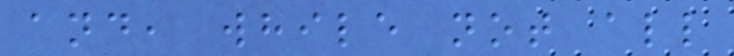and, while not all
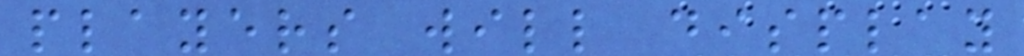players will display
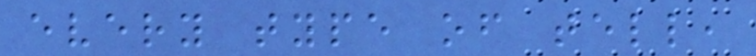every type of tell,
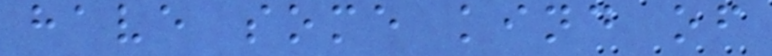have some kind of
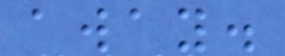away.
